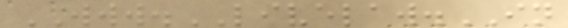WWW.LIVELAW.IN
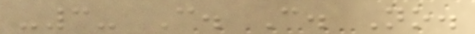-3- C. C. No.
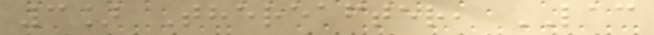3] Thereafter, LAC
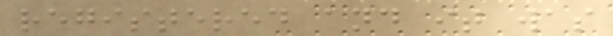registered and it was
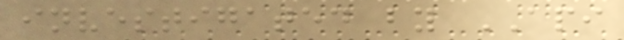investigated by API
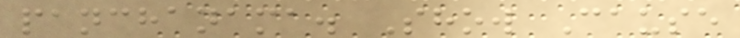panchanama. Show Cause
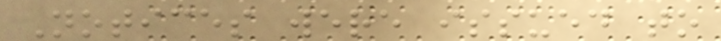Notices were issued to
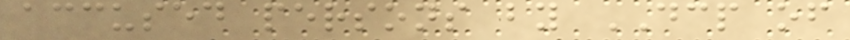accused persons by DCP of
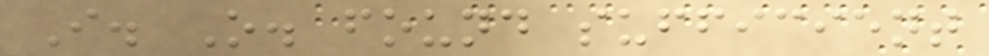I. O. found sufficient
